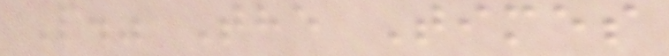P." The Times
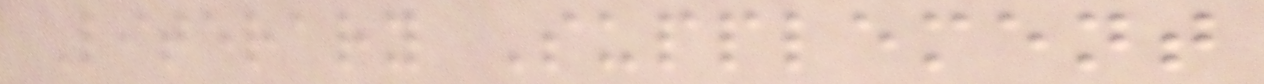Literary Supplement
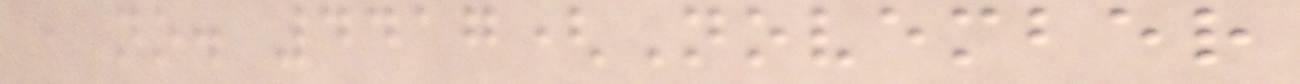, no. 4417(November
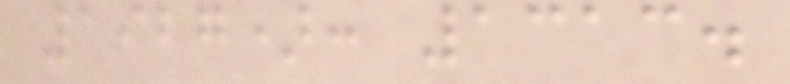1927): 1313.
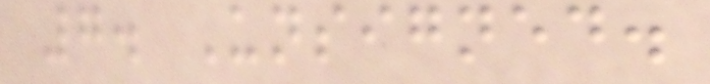7. Unsigned.
